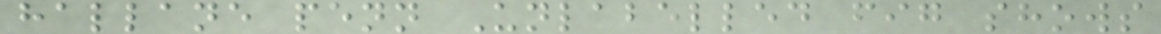hallane penn Unlabelled fig shows
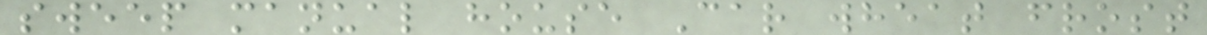sweep manual house Car wheat frost
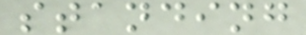standing
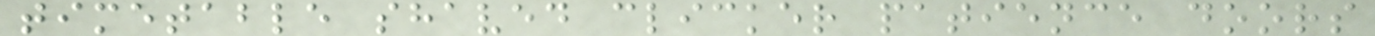timetable shaved clicker patience doors
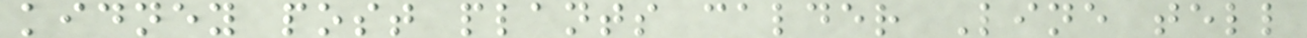kidney post plants calder Line tell
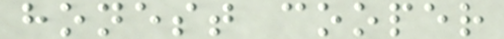honest cooper
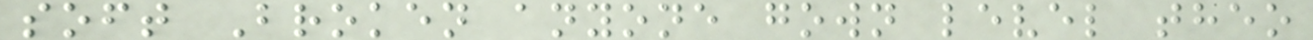soft Broken anyone gown level theo
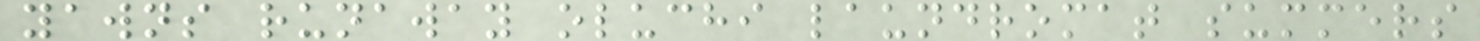yawns runaway oluchi laundromat summers
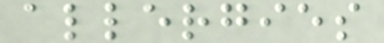allergies
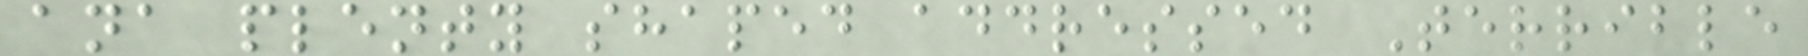ana plenty shaped addressed Terrible
